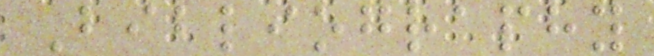Bibliography
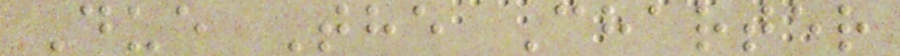Due The Charter
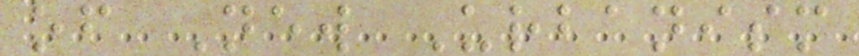of New Urbanism
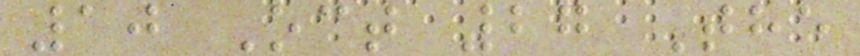10 Oct 27 The
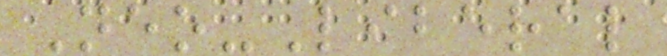Neo-Liberal
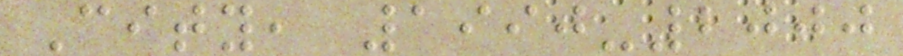City, 1990-2000
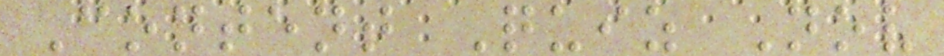Content Quiz Nov
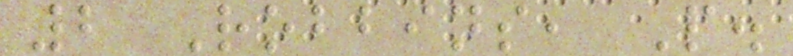2 Robbins, P.
